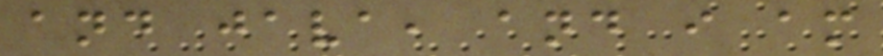and java, and i am
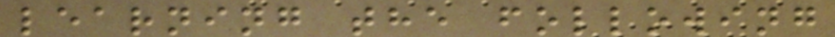learning the following
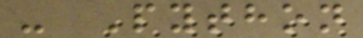- Python
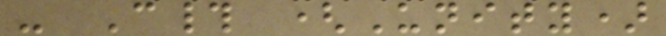- C# (Unity)
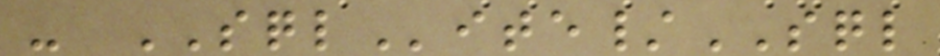- SQLite/SQL
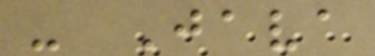- Java
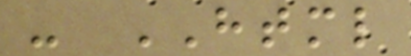- HTML
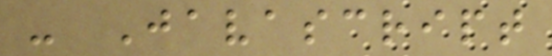- Javascript
